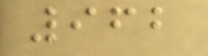962
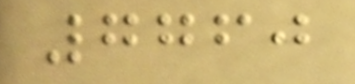7760
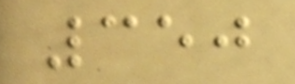350
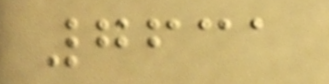7631
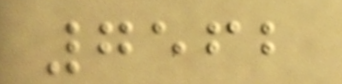7562
